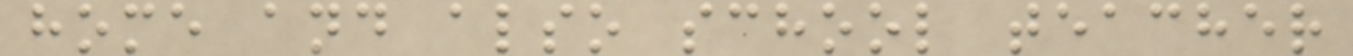home and also school teacher
